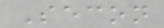Secon
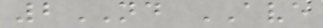2ND AVE
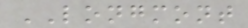LONGMONT
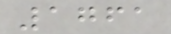1761
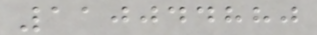110044880
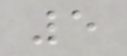5
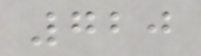720
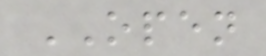OPEN
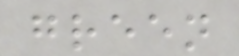green
